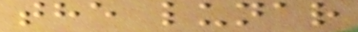the lunar
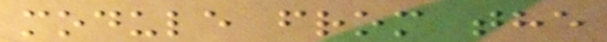module from the
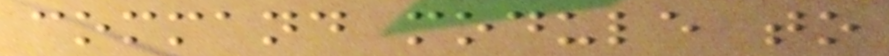command module to
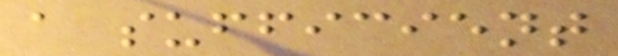a sufficient
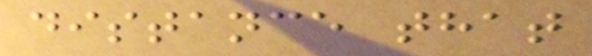distance that
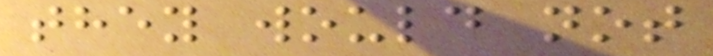they would not
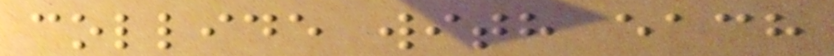collide with each
